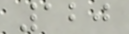120
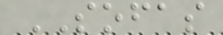SOFAS
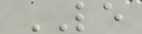LE
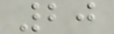20
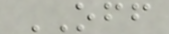OFF
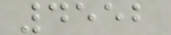4552
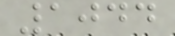1044
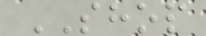SHOP
